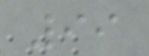99
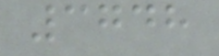3748
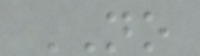NO
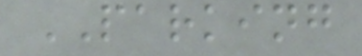PARKING
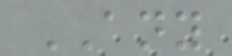ANY
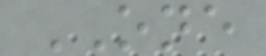ONE
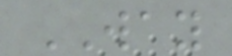WAY
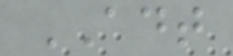ADT
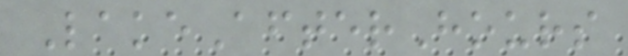LakeAfterHours
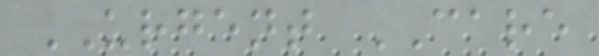URGENT CARE
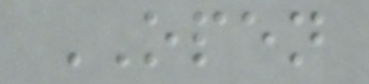OPEN
